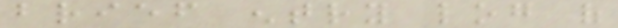brief entry log of
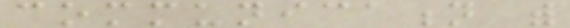communication with
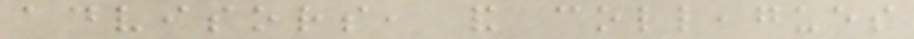advisors, and colleagues
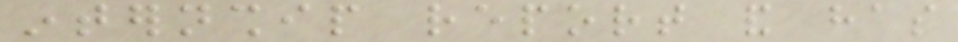internship report and has
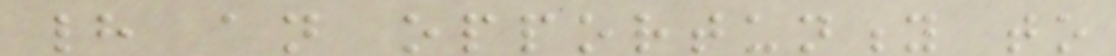had an opportunity to
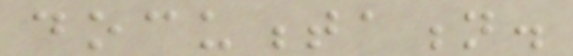documentation.
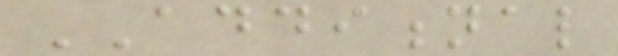ADDITIONAL
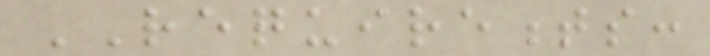REQUIREMENTS:
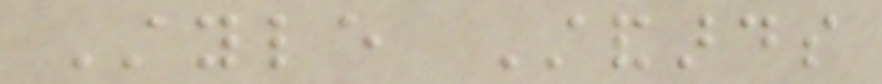Style Standards
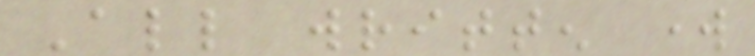All written work
